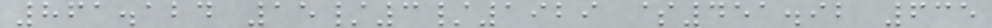861.124 15/3/1929 $451.92 635
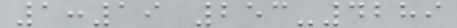1:19 253-4289
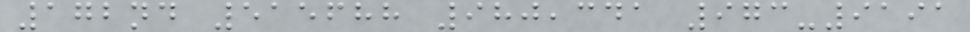172nd 515688 980,341 973-9191
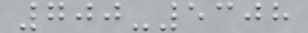700-5308
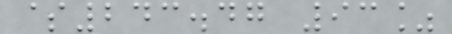$243.47 93%
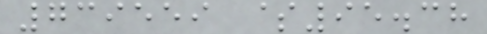739559 $95.38
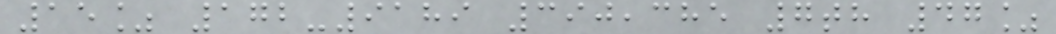15% 172-9189 390,385 7th 47%
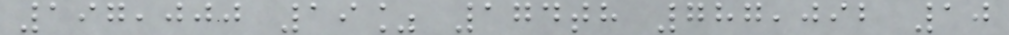197,000 19% 174th 787,092 10
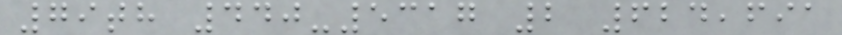79th 440-5317 2 624,691
